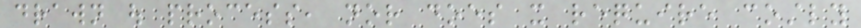drawn out process, nor does it require costly
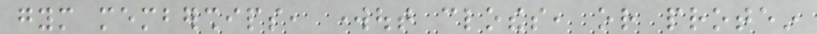gym memberships, workout clothes, or protein
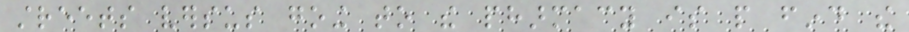streets versus going to the pharmacy is people find the
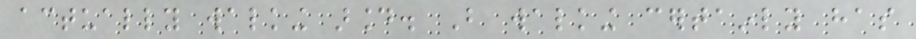actually walking around. But walking certainly has
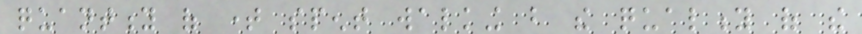quantity of time spent walking but the quality of the
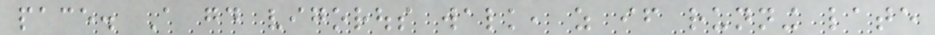pace. A good vigorous walk, as if running late
